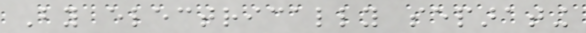By electrically separating
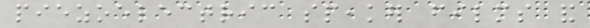piezoelectric speaker films and
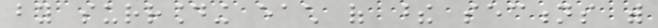by surrounding each of these sections with
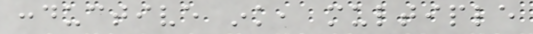conductive ink, multiple
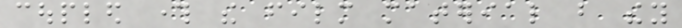coupled through the film material but they
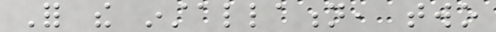For the installation, two
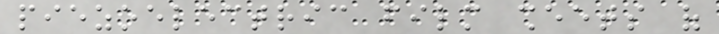piezoelectric film sheets of
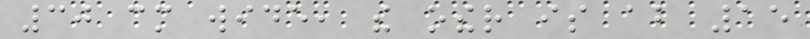30 cm wide, the other is about 15
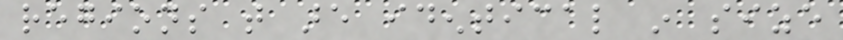regions that are identical in size
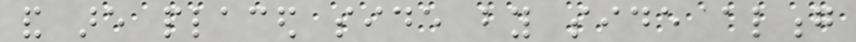and are placed side by side along
